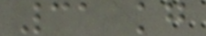31 kg
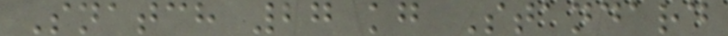Snatch 27 kg Standard
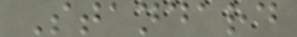Standard
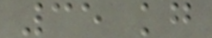35 kg
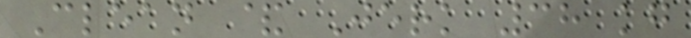Clean & Jerk 38 kg
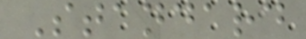Standard
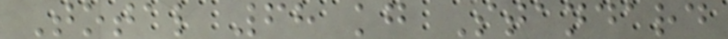Total 68 kg Standard
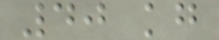40 kg
